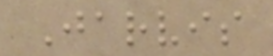Jarvis
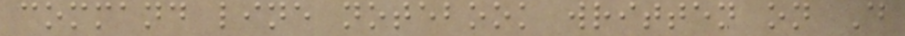command line notebook written on D
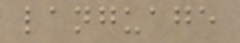language
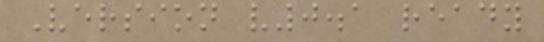Version v0.1 ready
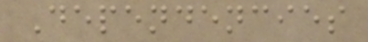Dependencies
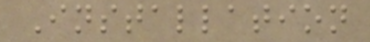Installation
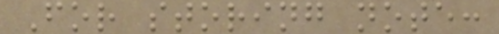For storing note:
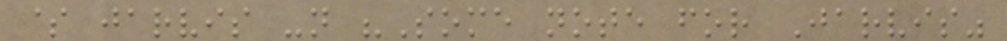$ jarvis -n "Some note for Jarvis"
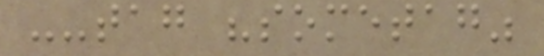--tag "sometag"
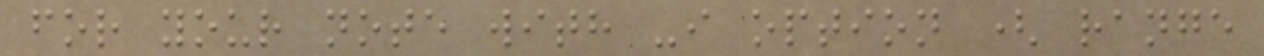for your note with -i option ( range
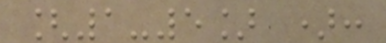[1-5] ):
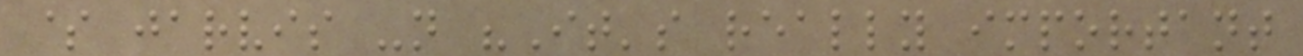$ jarvis -n "It's really important
